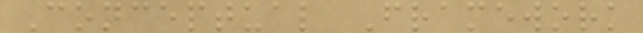Conceptual Framework
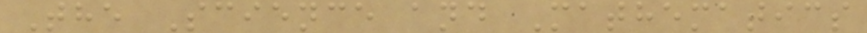The Science and Mathematics
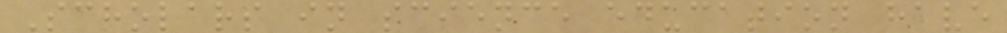Scholars in science education have
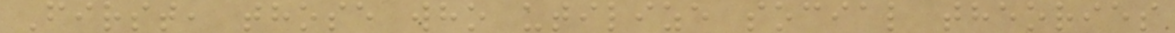First, those who utilize social theories
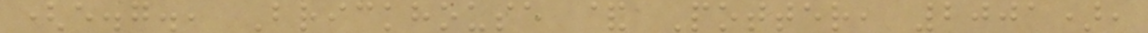(e.g., Brickhouse & Potter, 2001),
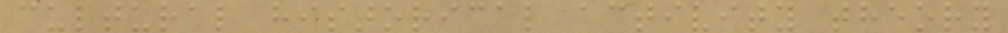cultural historical activity theory
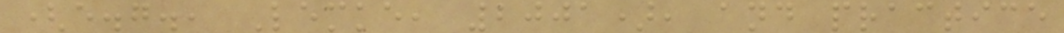(e.g., Lemke, 2001), and practice
